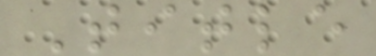Title
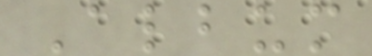Album
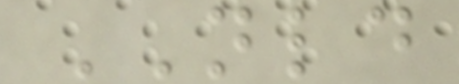NLD
